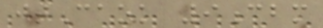jtCaok 9cbm
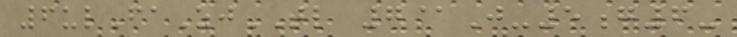6ulFaZjTL 7@J-5g6-
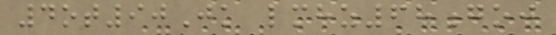4ot90Jk lmhz68goj
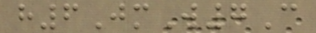h6JmW7C
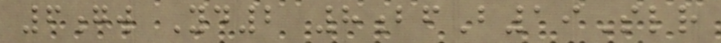6gw Yd2 8bfB19Slr
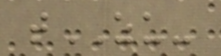tZU-
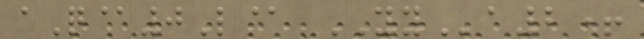aQ@0L@ YYa2+
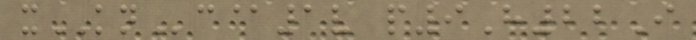xKNc@1v p9H22I
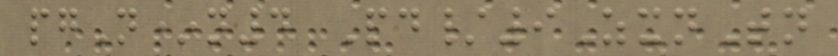pgN*n4 Pd/9ZxnTn
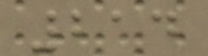214
